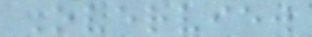Overview
